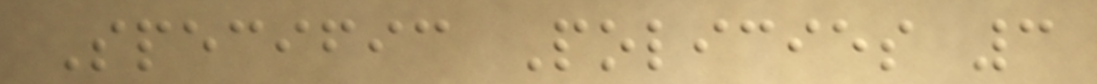Specific Policies 3
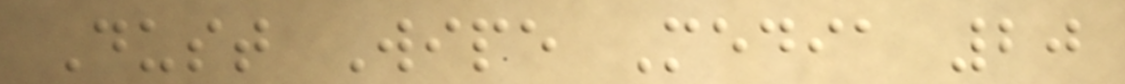Dust Wipe Media 20
